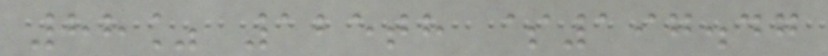88% 125th $197.47
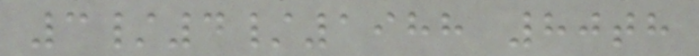3/4/1988 80th
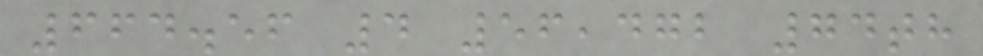664.56 4 56,472 74th
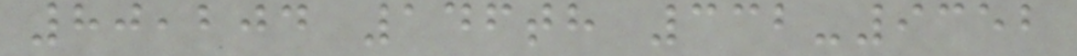80,204 146th 332-9352
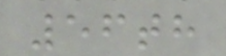56th
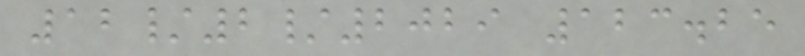12/2/2029 123.25
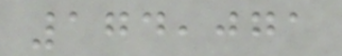174,071
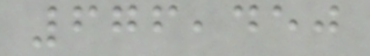676,450
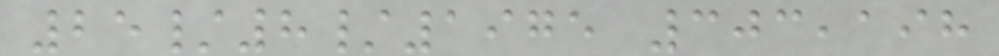25/8/1975 303,198
